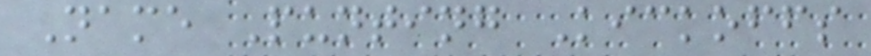Name Punting Kickoffs
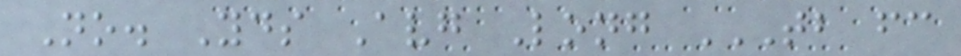No. Yds Avg Long TB FC
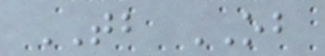TB OB
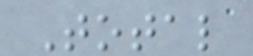Total
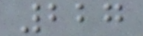227
